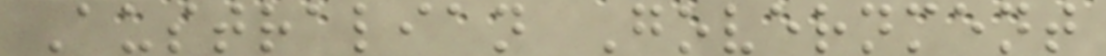Australian Government
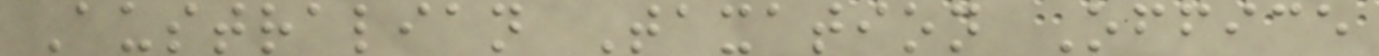Australian Taxation Office
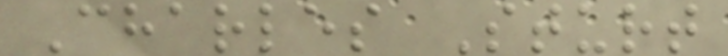Charles Sturt
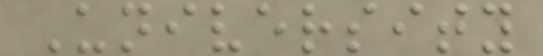University
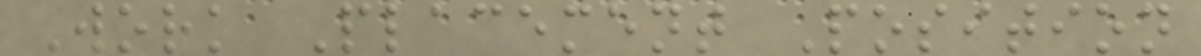Work Placement Position
